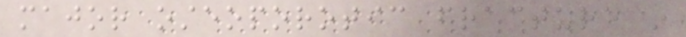major osteoporotic fracture in
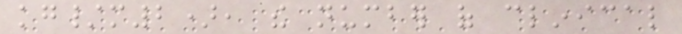kg/m2), the number of clinical
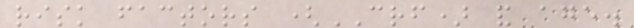risk factors (CRF) and age.
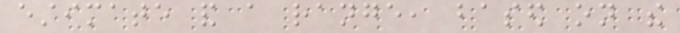estimate and a range, based on the
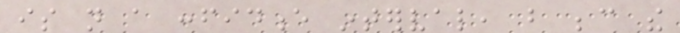is not a confidence interval, but because the
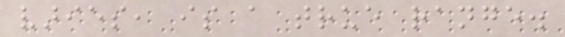varies, is a true range.
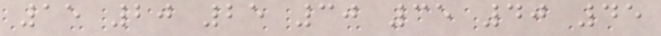15 20 25 30 35 40 45
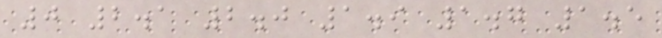0 2.1 2.0 1.9 1.7 1.5
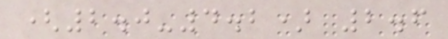(2.0-4.2) 2.6
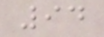94
